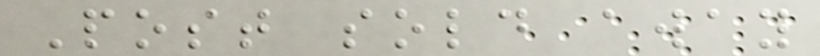Post sold away
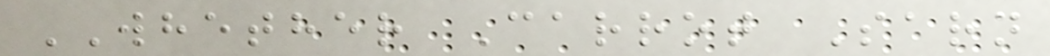WHETHER Carrot Sarn
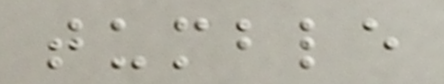tumble
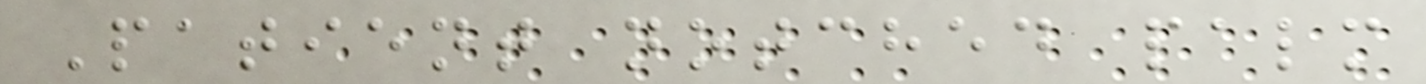Patient notched palm
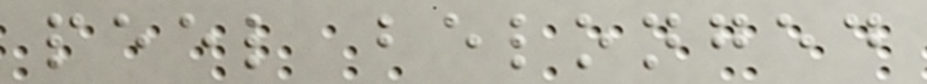peel belonged
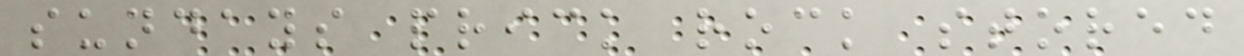sundays prick rock stored
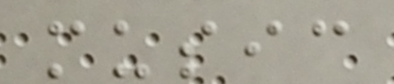music
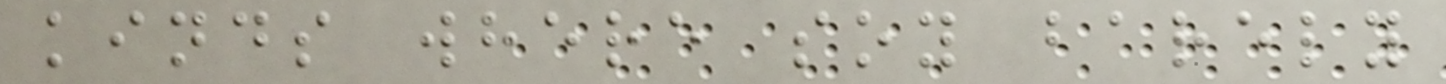kinds where soy barely
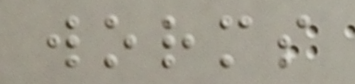worms
